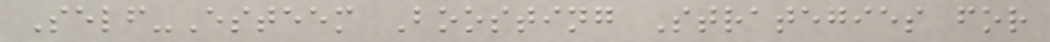Self-Esteem Boosting Strategies for
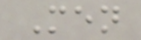Men
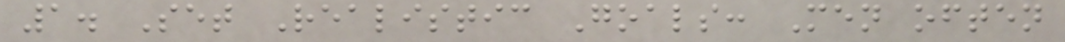1. Set Realistic Goals: Men often
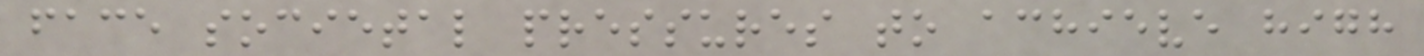face societal pressures to achieve high
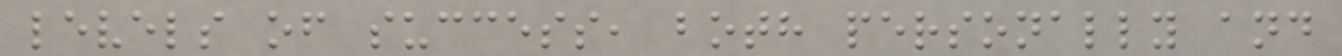levels of success, both personally and
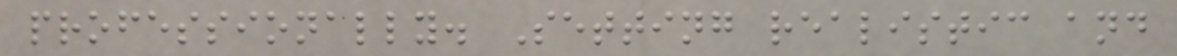professionally. Setting realistic and
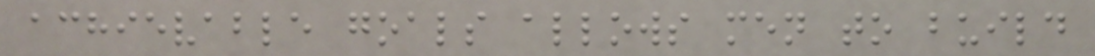achievable goals allows men to build
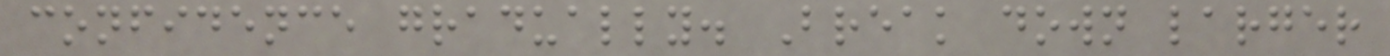confidence gradually. Break down larger
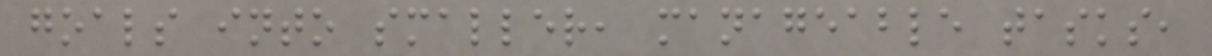goals into smaller, manageable tasks,
